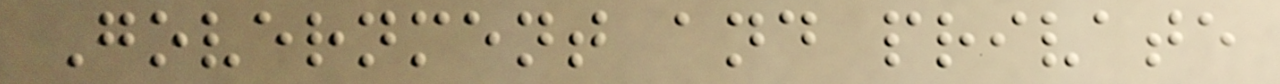Government and private
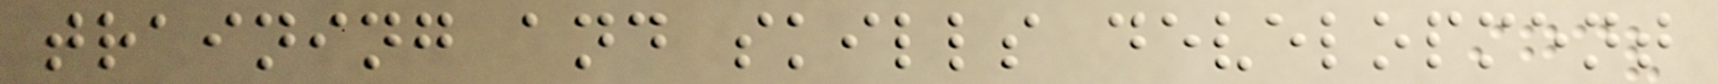training and skills development
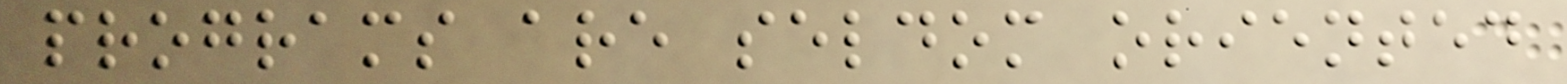programs are seldom oriented
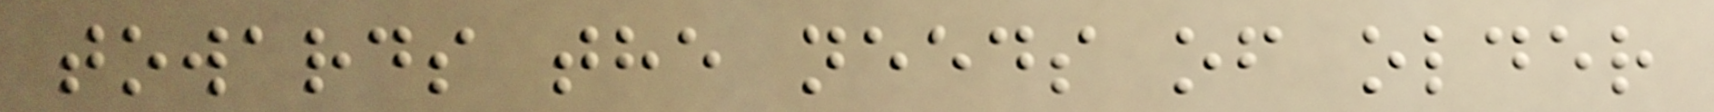towards the needs of older
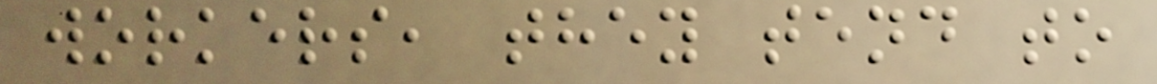workers, they tend to
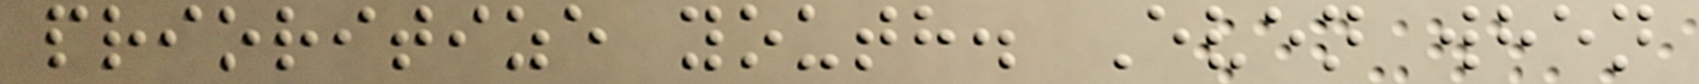prioritize youth. Even when
